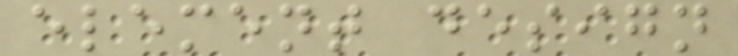element design
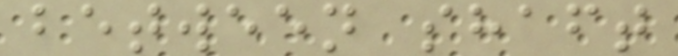between shaft
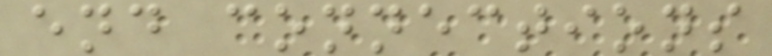end connections
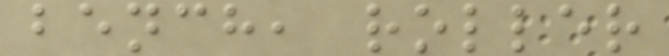bench, roller
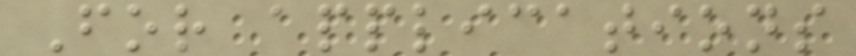For applications
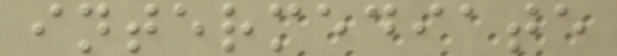intermediate
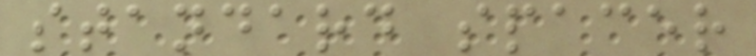standard spacer
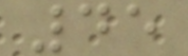45
